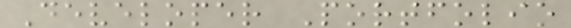Developer Portfolio
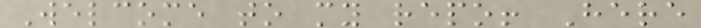Welcome to my repo! Here
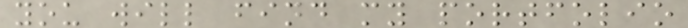you will find my portfolio
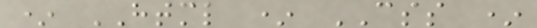* HTML * CSS *
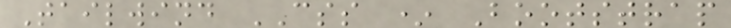Tailwind CSS * Bootstrap
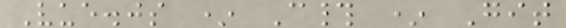Vue.js * C# * Git
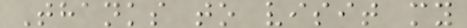Thanks to visit my
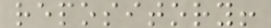repository!
